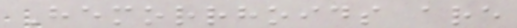Hemorrhoids are
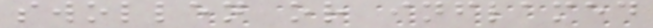swollen or inflamed
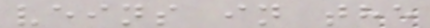veins in the
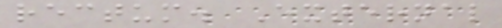rectum. External
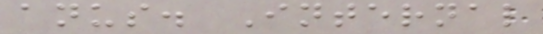anus. Internal
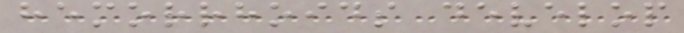hemorrhoids develop
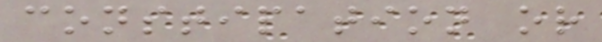constipation or
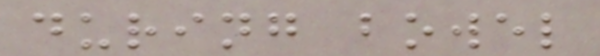during bowel
